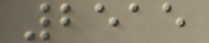2515
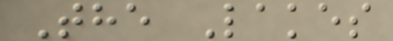The Lakes
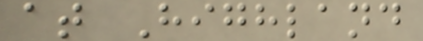at Highland
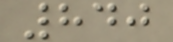840
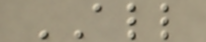ALL
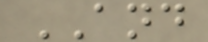AND
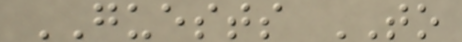GUESTS TO
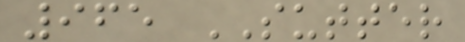965 SUTTER
